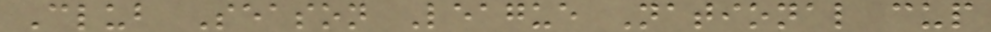Club Season League National cup
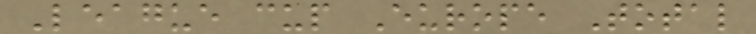League cup Europe Total
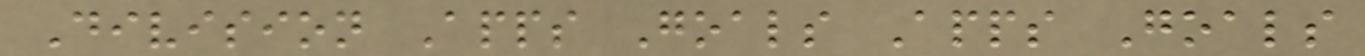Division Apps Goals Apps Goals
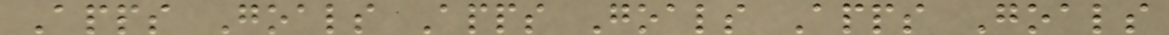Apps Goals Apps Goals Apps Goals
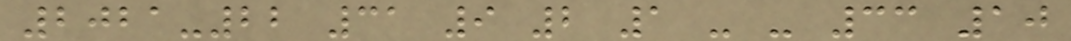2021-22 31 9 2 1 - - 33 10
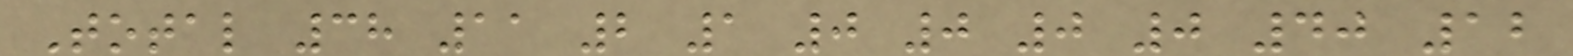Total 38 11 2 1 0 0 0 0 40 12
